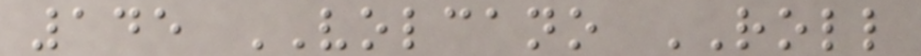145 VOLCANO ROLL
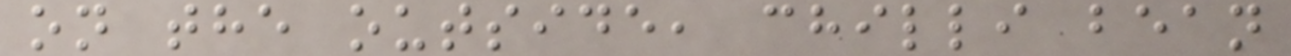on the outside, chilli bean
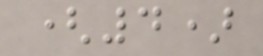(4)
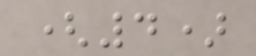(4)
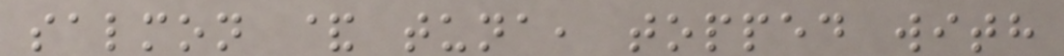salmon & tuna, topped with
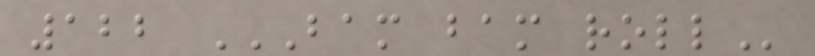122 BAM BAM ROLL
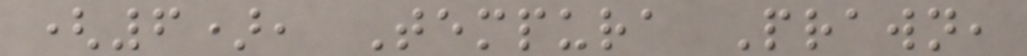(6), Tempura Prawn,
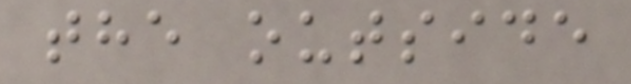the outside
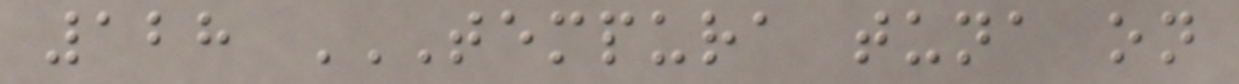128 TEMPURA TUNA ON
